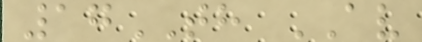17TH AV
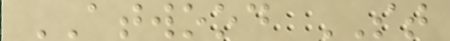ATWOOD ST
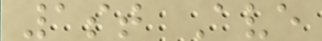1st Ave
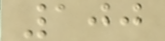100
